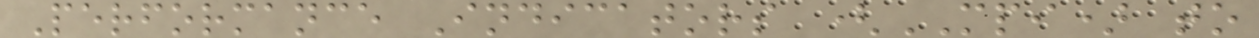Performance Indicators (MPI) to
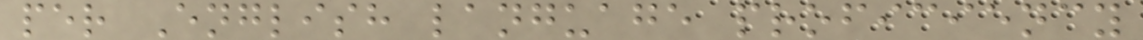per English language proficiency
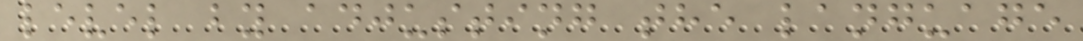level by adjusting the language
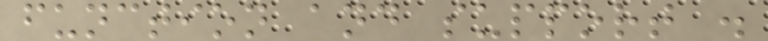function and support .
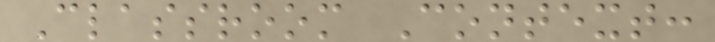Classroom Context:
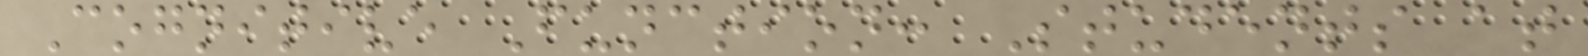Cognitive Function: Students at
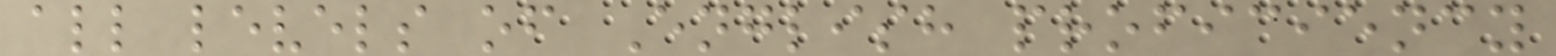all levels of English proficiency
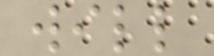will
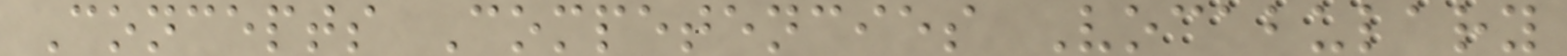Concepts Competencies Vocabulary
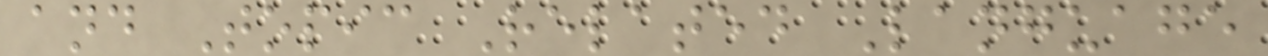and Topic Related Language
